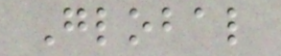Global
